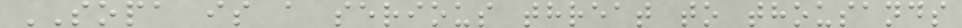SOPA is a serious threat to thousands
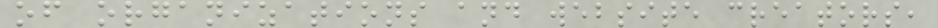of organizations and website creators,
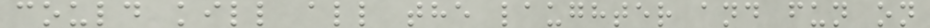could kill all the laughter and fun on
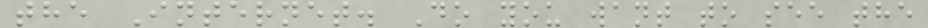the Internet. Do you want to see the
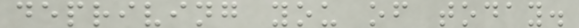depriving you of today.
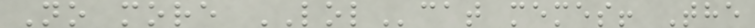No more LOLcat memes! The
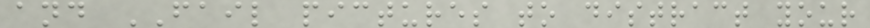and FAIL pictures to distract your
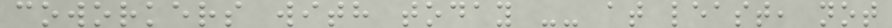coworkers with today -- at least, not
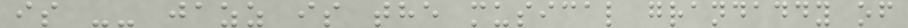is -- jazz is the musical grandaddy of
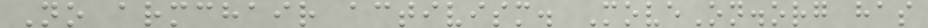No armchair activism. MoveOn.org has
